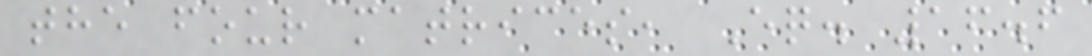the four matrices, Eq. 16.6
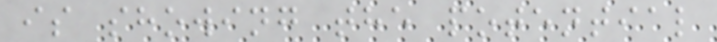is showing the potential
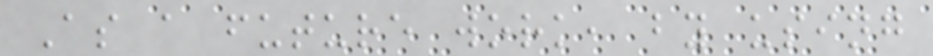As a future work, by using
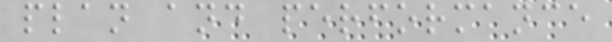plan and performance
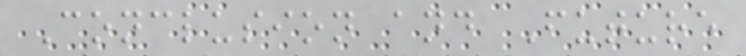Conclusion and Future
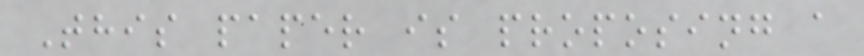This paper is proposing a
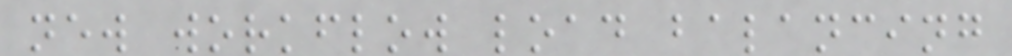new workflow load balancing
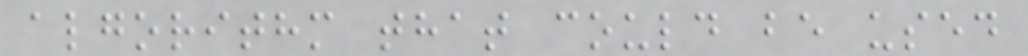algorithm that could be used
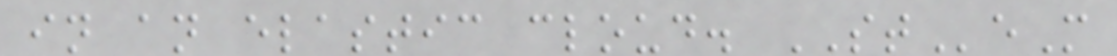in an elastic cloud. STeM
